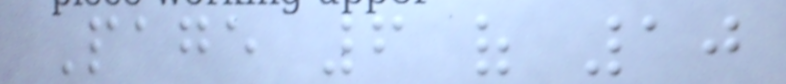Page 6 of 10
